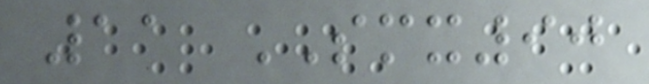11 SMX90
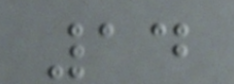14
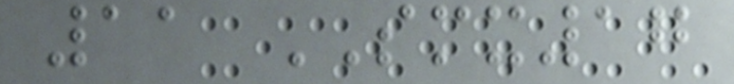11 SMX17
